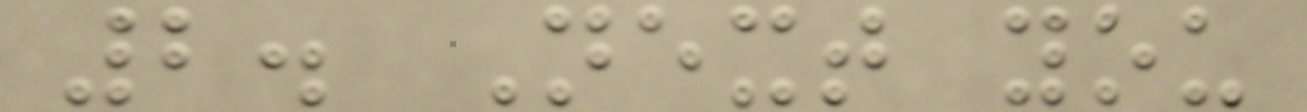2. Next you
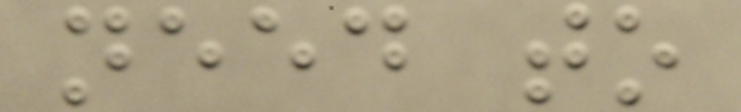need to
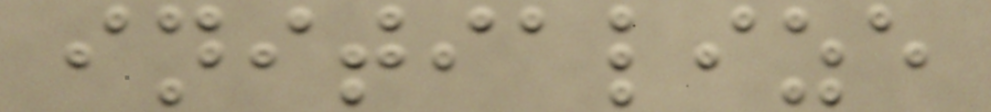initialize
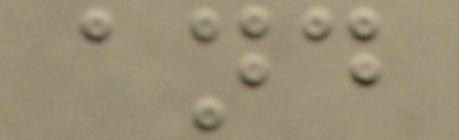and
